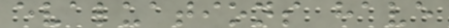evaluations have
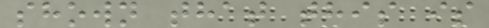shown that this is
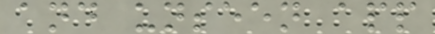and unseen app
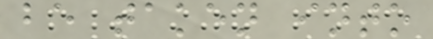be taken into
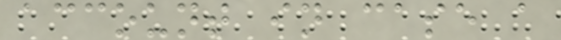account in case a
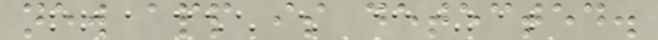new app is detected.
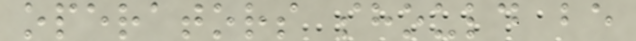operators should be
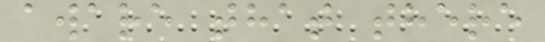aware that there
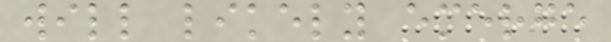will likely emerge
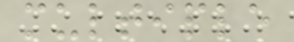multiple
